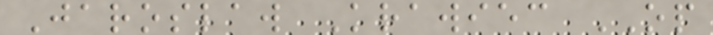Jaroslaw Krawiec OP
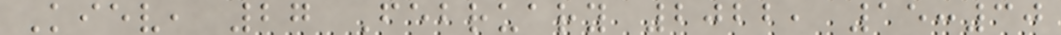Kiev, 27 February 2022, 15:30
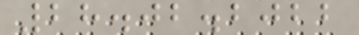28.02.2022
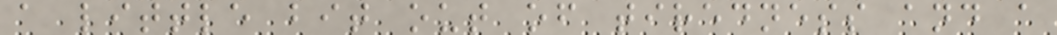a little bit out of tiredness and a
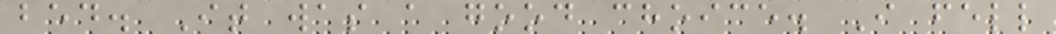bed. It was a good choice. I fell
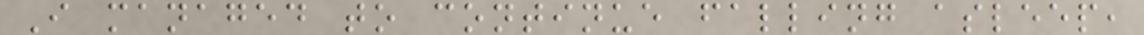I managed to continue falling asleep,
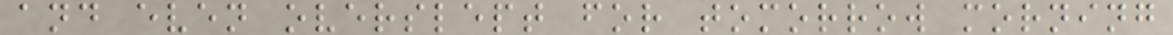and even overslept for tomorrow morning
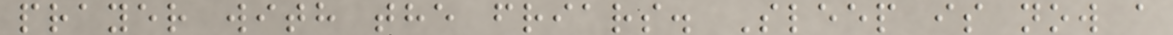prayer with the friars. Sleep is now a
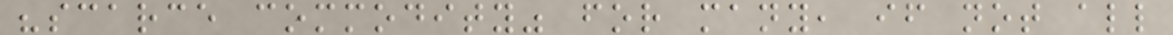"scarce commodity" for many, if not all
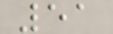51
